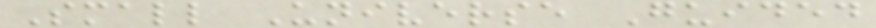Small Universe Guided
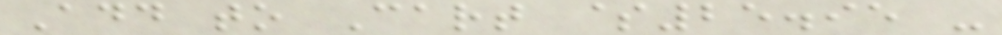Add to Cart $25.95 -
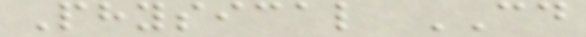Physical CD
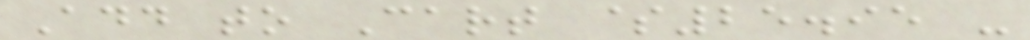Add to Cart $25.95 -
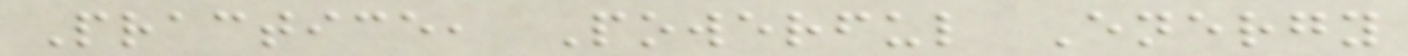Practice, Powerful Energy
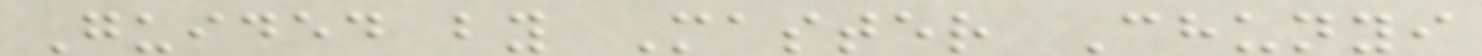Guided by Master Chunyi
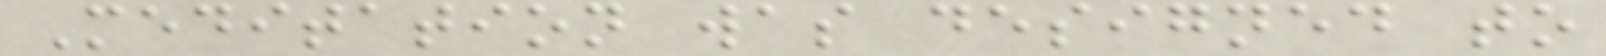Meditation was designed to
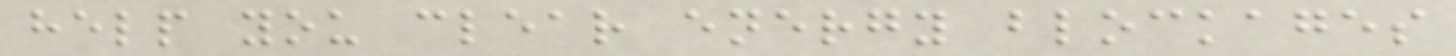help you clear energy blockages
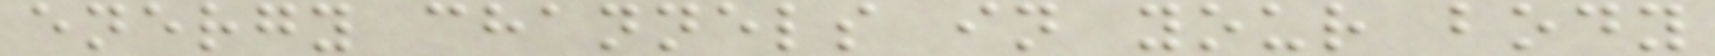energy channels in your body
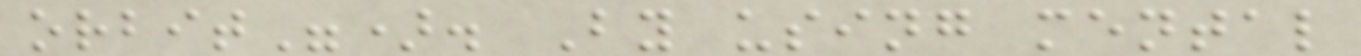orbit"). By using mental
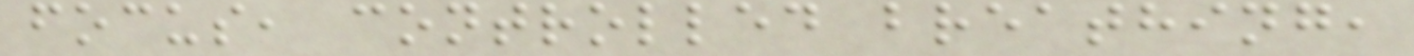focus, controlled breathing,
